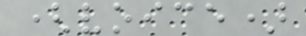(voice)
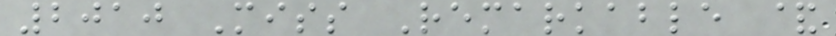2010 Miss Remarkable &
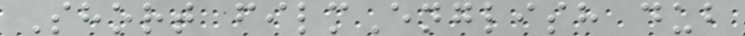Short filmEnglish dub
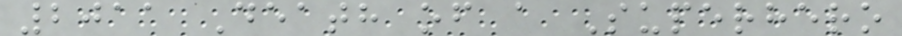2011 Death of a Superhero
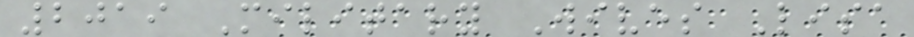2019 Military Wives Lisa
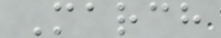March
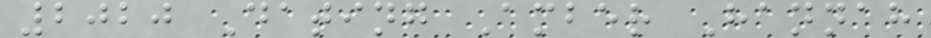2020 Dating Amber Hannah
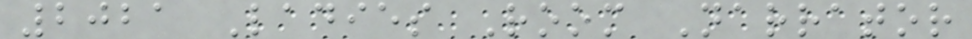2021 Ladies Room Narrator
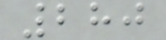280
